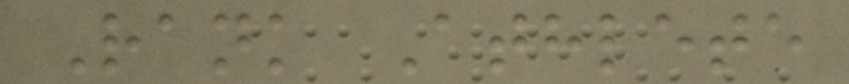Rank Athlete
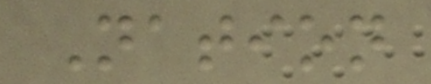Nation
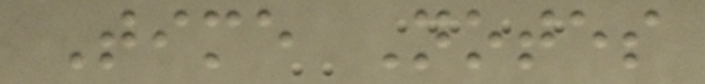Time Notes
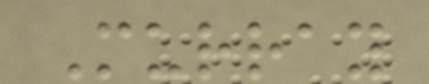Murray
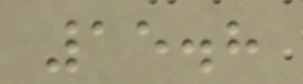15.8
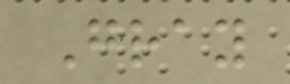Gray
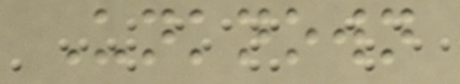Unknown
